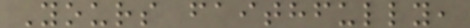Yours faithfully,
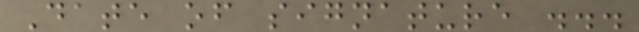Date of signature ...
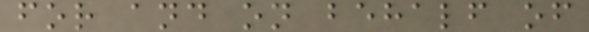for and on behalf of
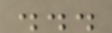...
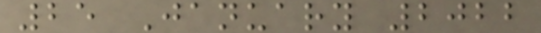25 January 2022
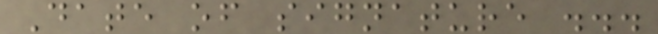Date of signature ...
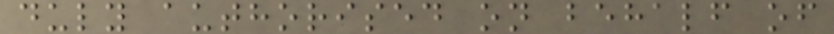duly authorised on behalf of
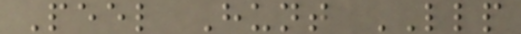Peel Hunt LLP
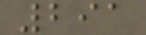291
